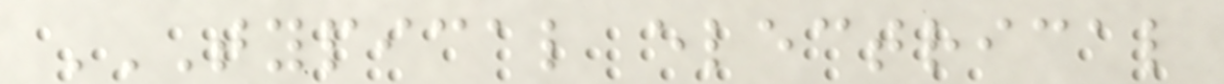TYPICAL ELECTRICAL
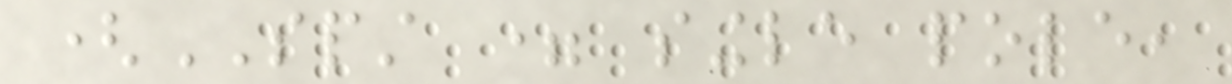(SPST = single pole,
